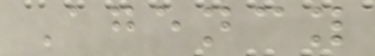Agency
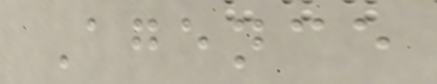Agence
